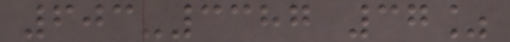603-3387 37%
